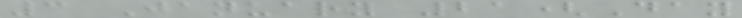3 January 21(Day
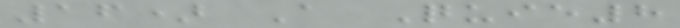16) A Quie8
